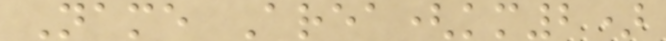Name Area(km2)
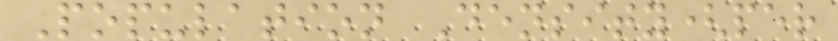Population Density(per
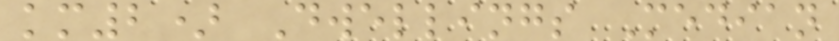km2) Dwellings Median
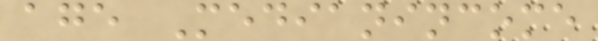age Medianincome
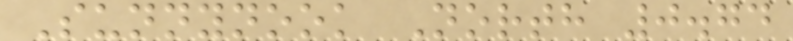Sunnynook North 0.74
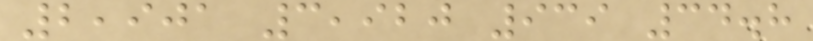2,901 3,920 939 34.8
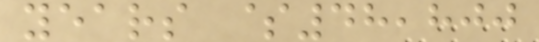years $48,800
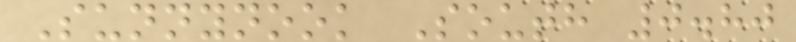Sunnynook South 0.80
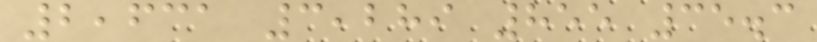2,631 3,289 855 35.3
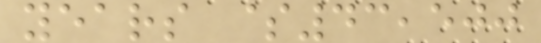years $43,500
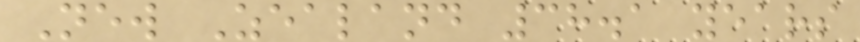New Zealand 38.1 years
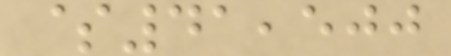$41,500
